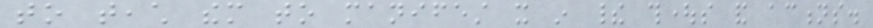to teach them to manifest it in their thoughts and actions.
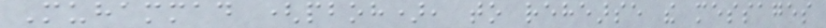Muhammad (pboh), to rehearse the messages
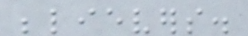believers.
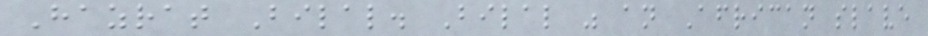Hazrat Bilal. Bilal was an African slave
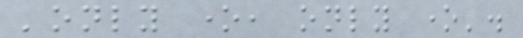'only one, only one'.
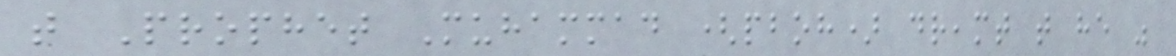that Prophet Muhammad (pboh) dreamt that he was
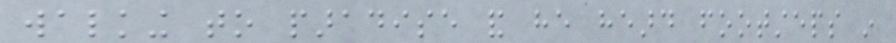walking to paradise and he heard footsteps in
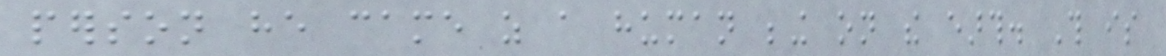person he came as a human being on the earth. This is
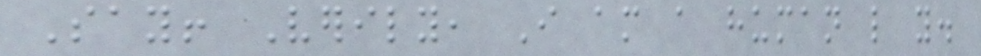Say! Verily, I am a human like you.
